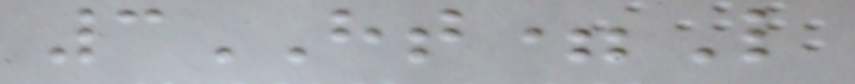3HT=L
